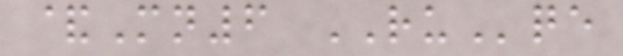&Mn6 RUqe
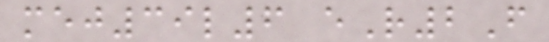mej39l6 eR2F
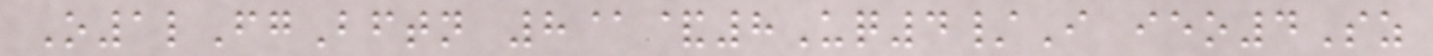O1lFgBftn 8@&8Uq4/I ieo4Sz
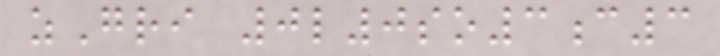zGri 0l0so3c3
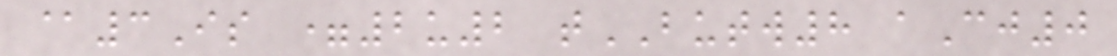@3Is =2u2 tBUTW8 aCj0
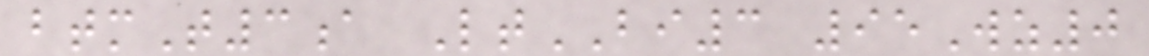btmT3a LtBI3 95Wz0
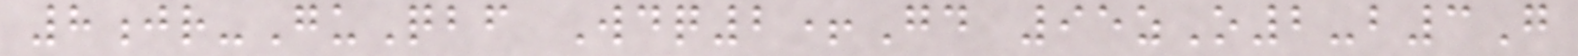8jr-GuQbf Wdq2+Gd 95zO2-b3G
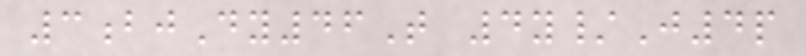3bjDy46T 4y/J4p
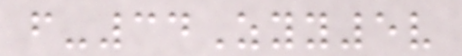f-34Zyy5v
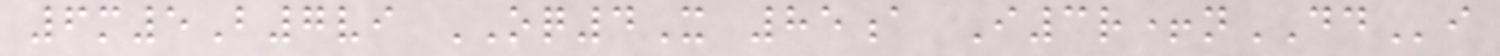6m5B7vi OQ4X 85a I3r+nDDi
